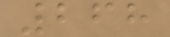268
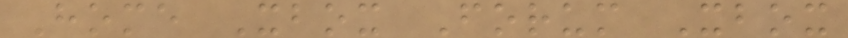Home Xbox Forum Xbox
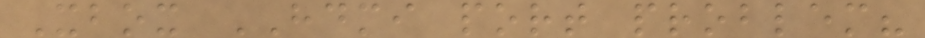Xbox HDMI port problem?
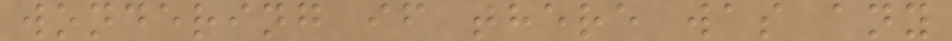wondering if there was any
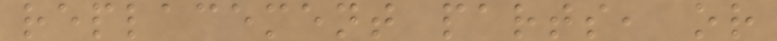replacement parts, or
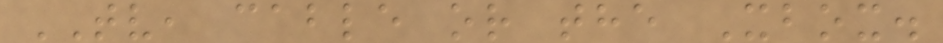TV, cable or the Xbox.
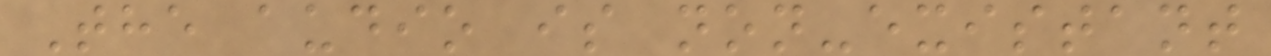The audio is non-existant
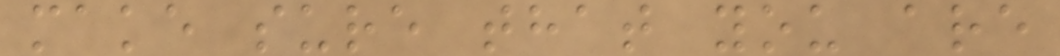make sure that you are
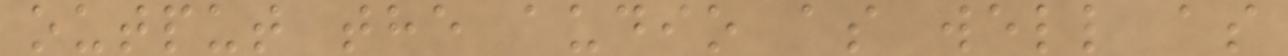output the audio as well as
